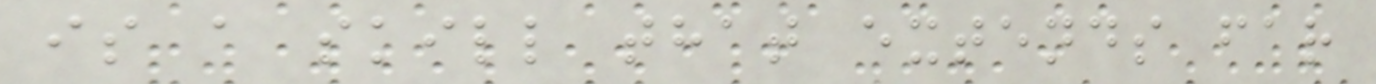is a skill that extends far
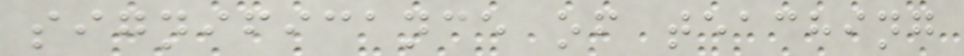significance of teaching
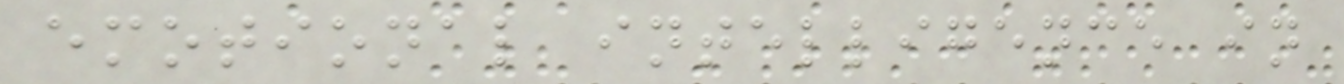emotional intelligence in
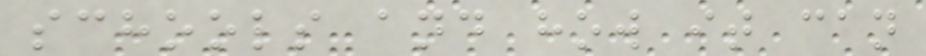schools and how it can
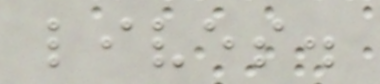lives.
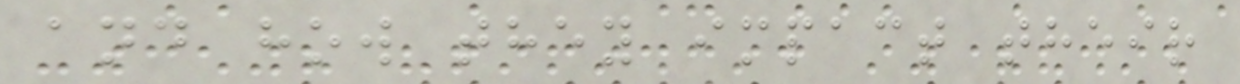and how they impact their
